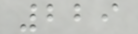229
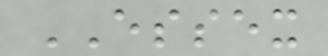ESSEX
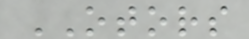OTORS
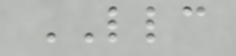LLC
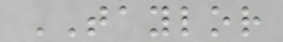TAYLOR
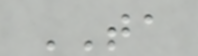TA
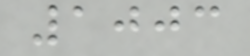1003
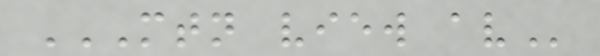MTN VIEW AV
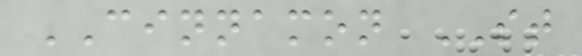CINNAMON ST
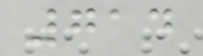714
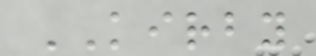KIRBY
